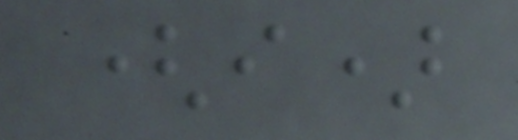(i)
